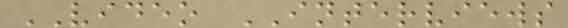VIDEO INTERVIEWS
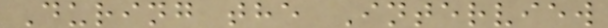During the Interview
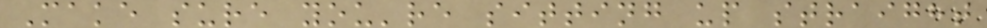Make sure you're sitting up straight
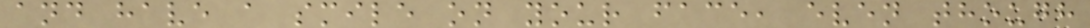and have a smile on your face, even though
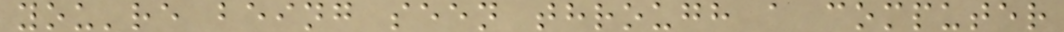you're being seen through a computer
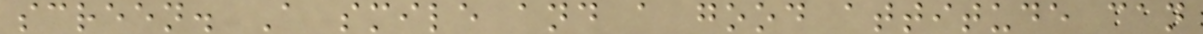screen. A smile and a good attitude can
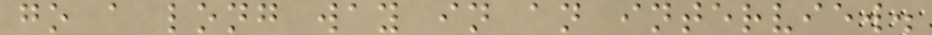go a long way in an interview.
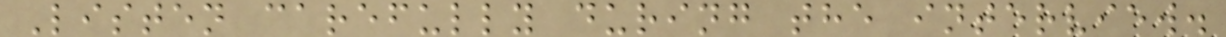Listen carefully during the interview.
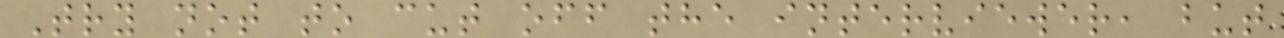Try not to cut off the interviewer, but
